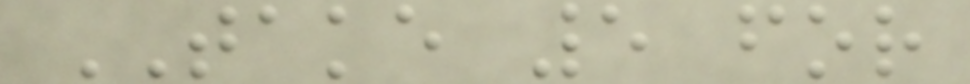TAKE 5 for
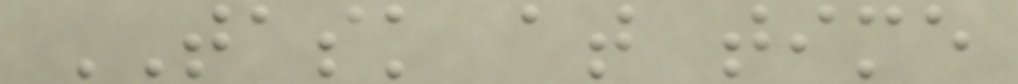TASK at time
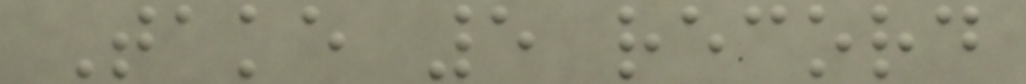Take 5 record
